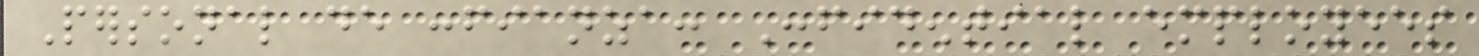Personal de confianza: Confidential employees
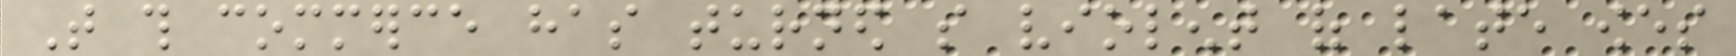That this commerce has turned so violent of late owes
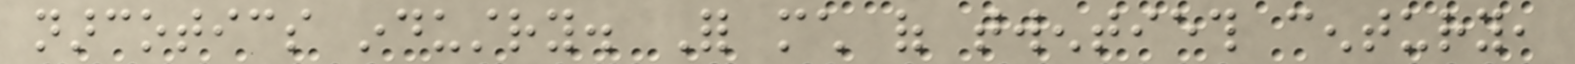narcotics industry. For much of twentieth century,
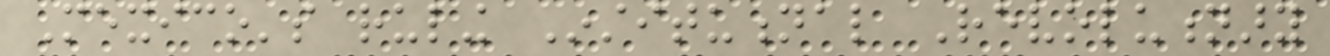Mexico's ruling Institutional Revolutionary
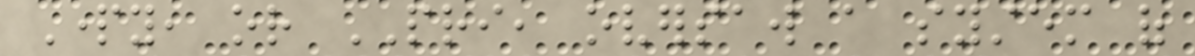Party, or PRI, oversaw a system of
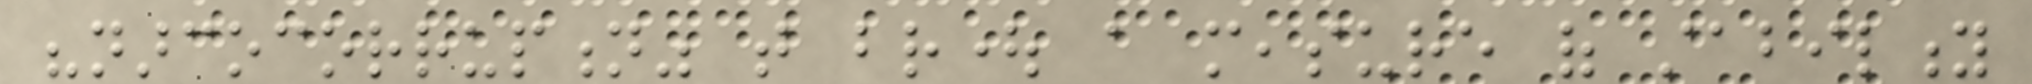"narcocorruption" that brought a measure of stability
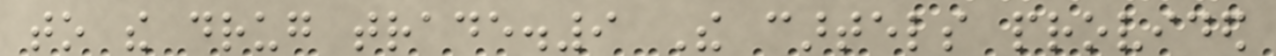to the drug trade.9 The cartels provided
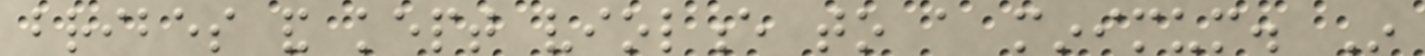bribes and kept violence to a minimum. In
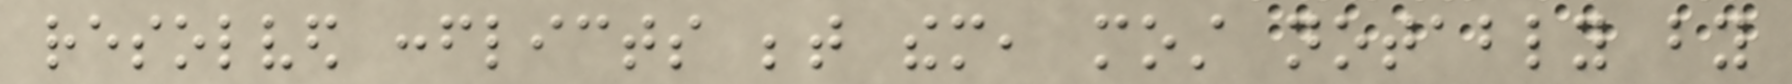resolved conflicts between them, most notably by
